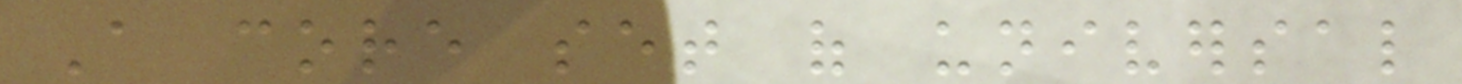A core set of universal
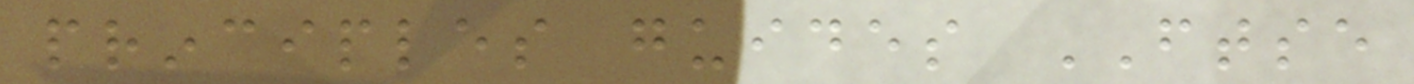principles guides FTSE
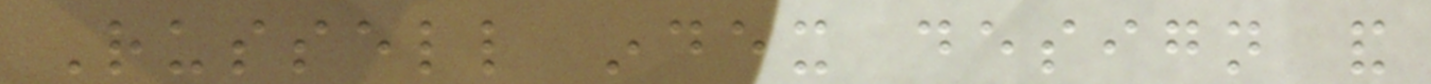Russell index design and
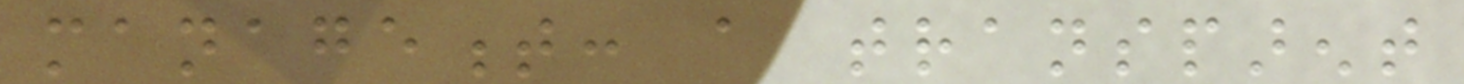management: a transparent
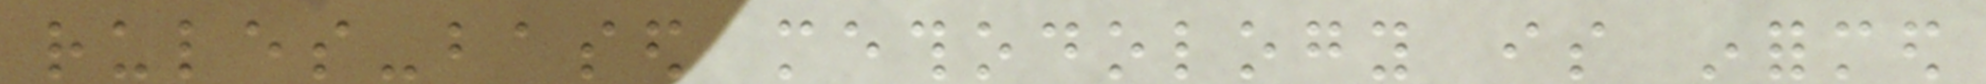rules-based methodology is informed
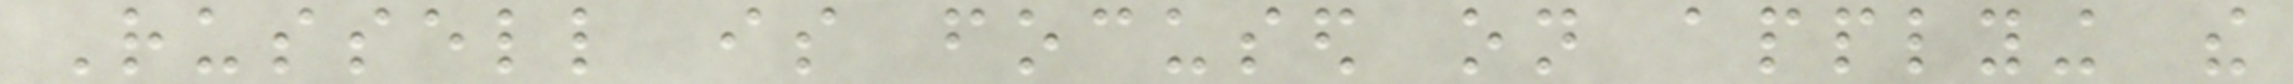Russell is focused on applying the
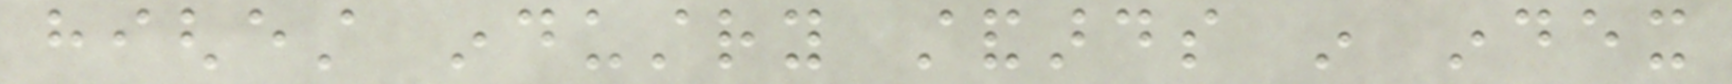highest industry standards in index
